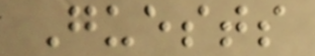Guests
